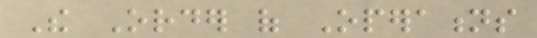The Order of Operations
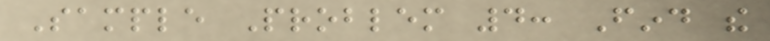Sample Problem 4: Find the
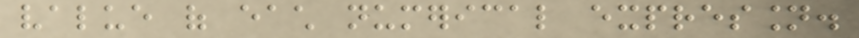value of each numerical expression.
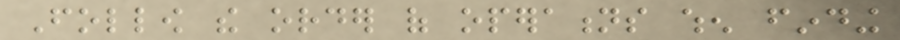Follow the order of operations when finding
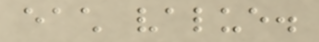each value.
